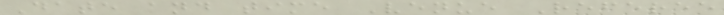Date and time Venue Referee
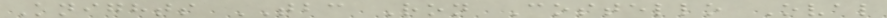Knights TBC Ron Costello Oval
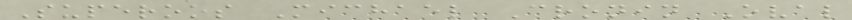Superoos Michael Cronin Oval
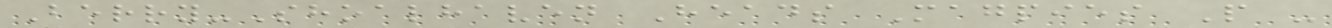Berry-Shoalhaven Heads Magpies P -
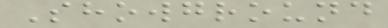Showground
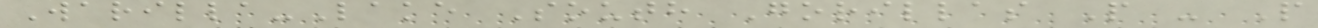Warilla-Lake South Gorillas P - P
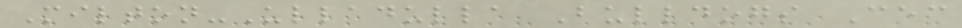Milton-Ulladulla Bulldogs Cec
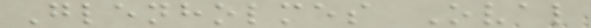Glenholmes Oval
